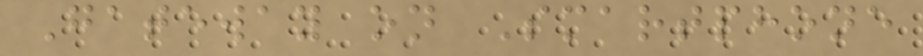Gateway on Smartphone
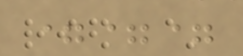===
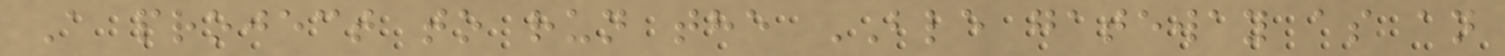A project to run the BLE gateway as an
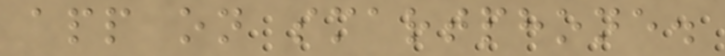app on smartphone.
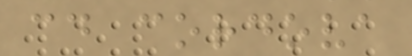cd cordova
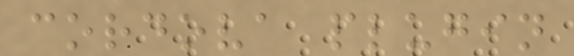cordova plugin
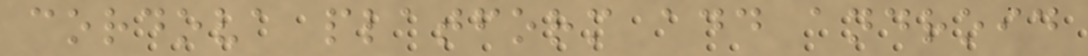cordova platform add android
